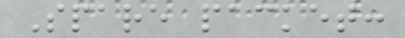Spare packet:
